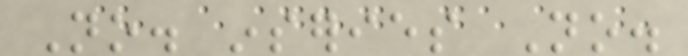No. inseries No.
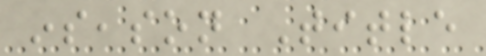inseason Title
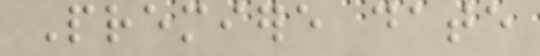Premiere date
